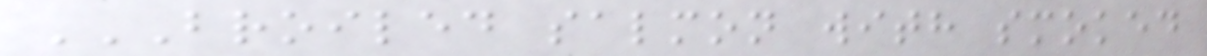BROILED SALMON WITH SMOKED
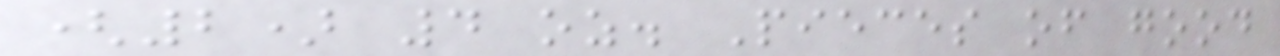(2) 4 oz. Pieces of good
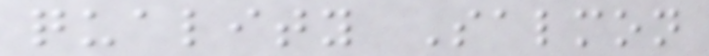quality Salmon
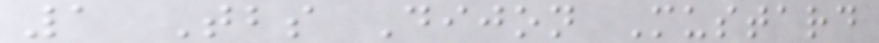1 Tbs Dijon Mustard
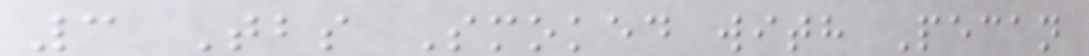3 Tbs Smoked with Pecan
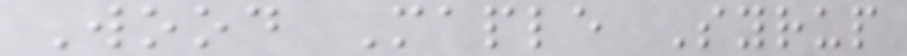Wood Maple Syrup
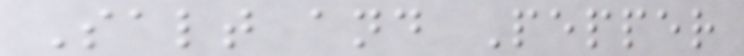Salt and Pepper
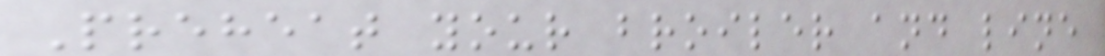Preheat your broiler and line
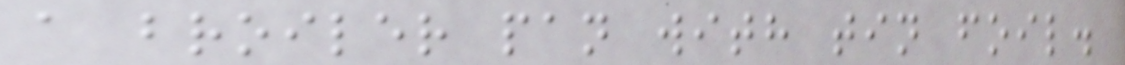a broiler pan with tin foil.
